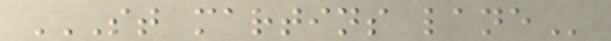ST MARTINS LANE
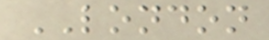LONDON
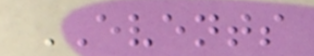EVENTS
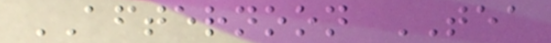AFTERNOON TEA
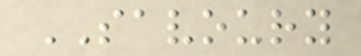SAVOURY
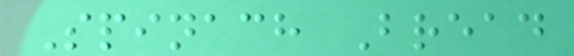Spinach Bread
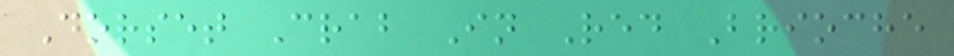Dorset Crab In Red Brioche
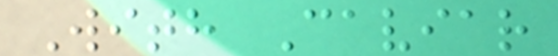With Caviar
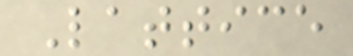Lattice
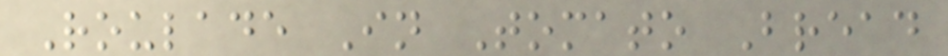Roulade In Tomato Bread
